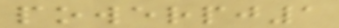powerpj1
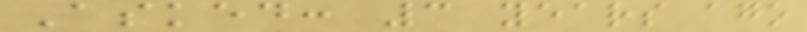Asked: 3 years ago
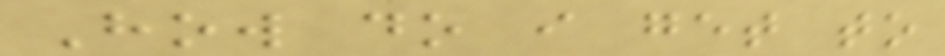How do i get to
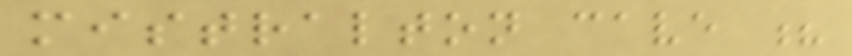mistralton cave ?
